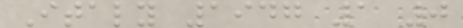Italy 1947 1 0
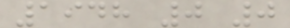1948 0 0
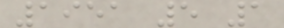1951 5 1
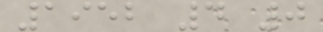1952 4 0
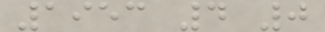1953 4 0
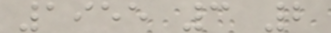1955 3 2
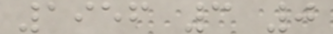1956 3 0
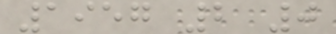1957 2 0
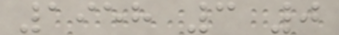1958 3 0
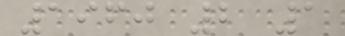1960 2 1
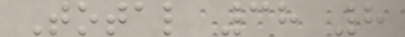Total 38 8
